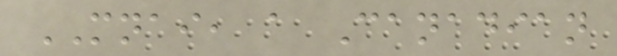MNAI, a Canadian
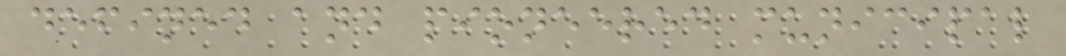defined and pioneered municipal
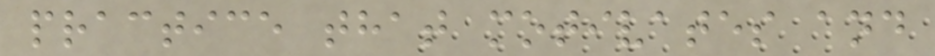practice that motivates and
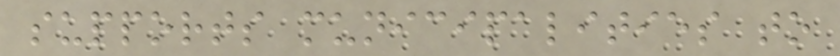supports municipalities to
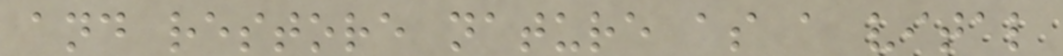and restore nature as a vital
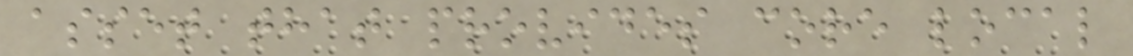asset that provides core local
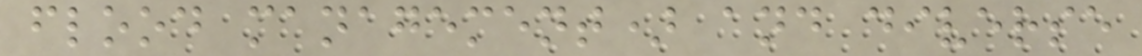flood management) and diverse
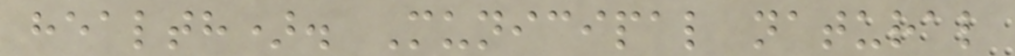health). Municipal natural
